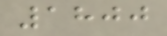1800
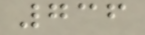736
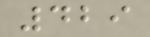429
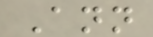Ann
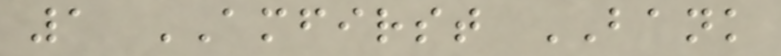1 AMFIRST BANK
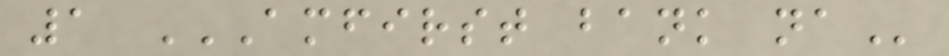1 AMFIRST BANK NA
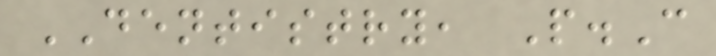DENTISTRY, P.C
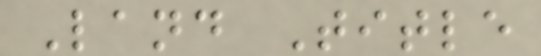Land Title
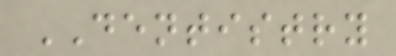DENTISTRY
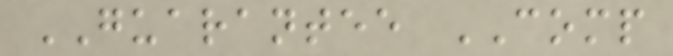GUARANTEE COMP
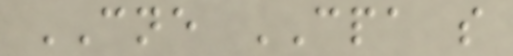CNE CPA s
